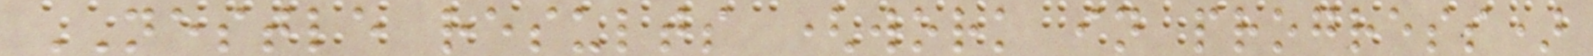NESTLE results (work in progress)
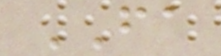FA
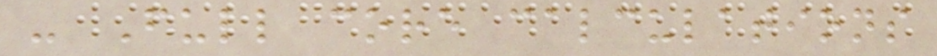- Full core calculations
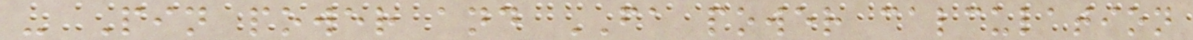- Pin power and FA power calculation
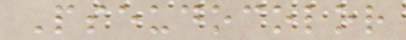Pseudocolor
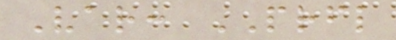Var: PRFL
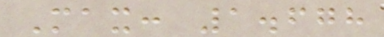Max: 1.678
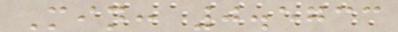Min: 0.5733
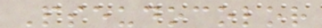Pseudocolor
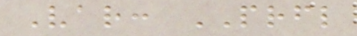Var: PRFL
